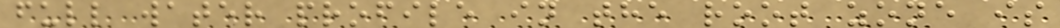full water profile in the root zone is
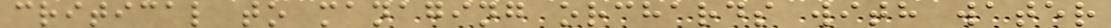critical to managing orchards with water
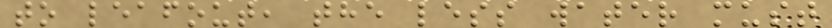to leafout, the less water must
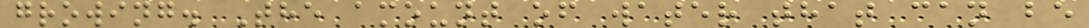growing. The amount of water that can be
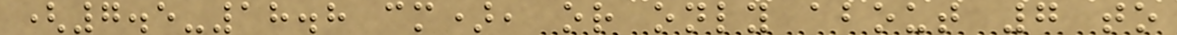(7.5-18.8 cm), or only about 7 to
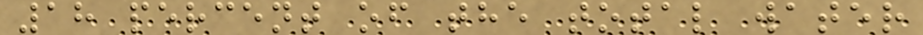18 percent of the total water
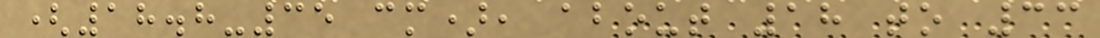(18.8-35 cm), about 18 to 33
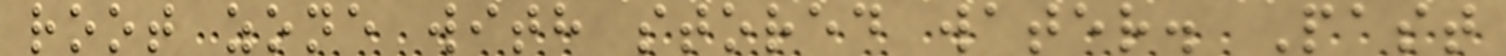root zone with stored water. Past
